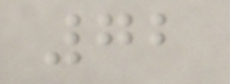72
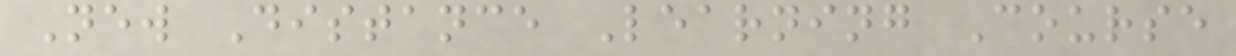New Distance Learning Course
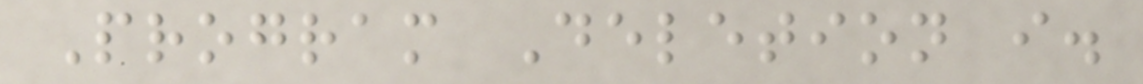Program Deletion i.
